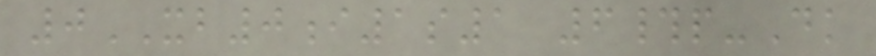0XB0i1s1 6#p-Dk
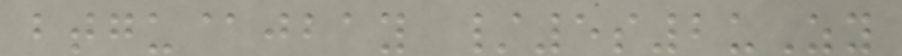btgu@jbay /5s2uZy
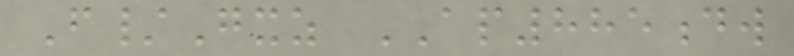F/Gxz AP885dw
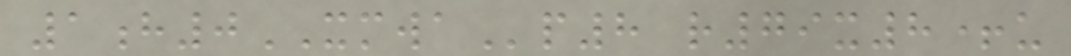1h0XMWAp8 r79x8+u
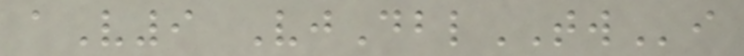aV9 VjDblTWi
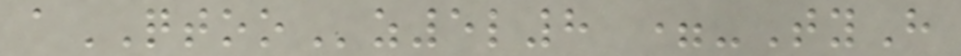aQTOOz5l8 =-TyH
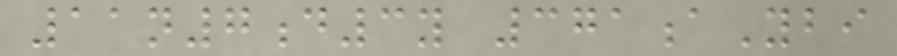11n7d3y 371aYbi
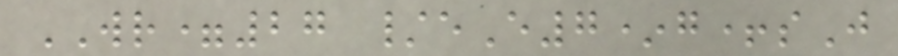WR=27 /eE7*g+sJ
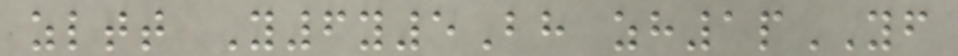zltt Y6y5Bh zh1pYF
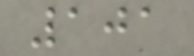101
